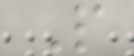P
